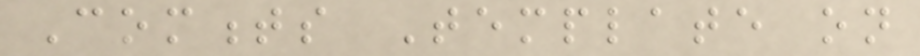Comments Template on
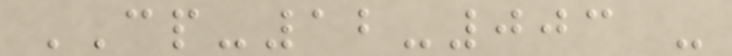CP-12-003 -
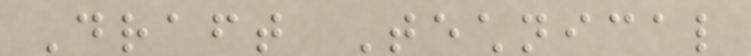Draft Technical
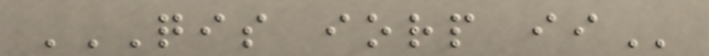QIS IORP II
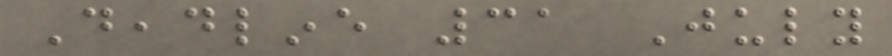Deadline 31 July
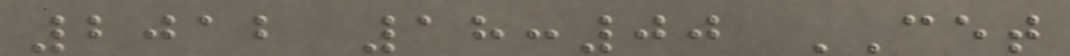2012 18:00 CET
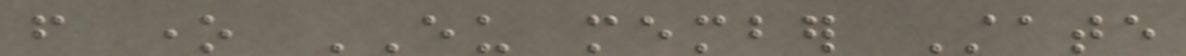from one EU member State
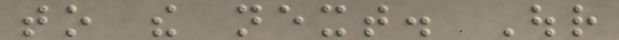to the next. Our
